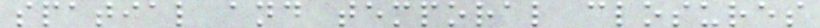spatial and temporal closures
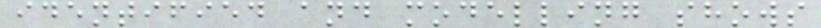identified and modelling shows
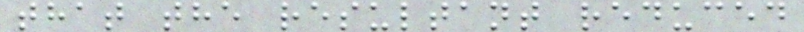that the resultant reduced
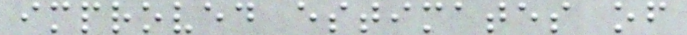improved estimates of
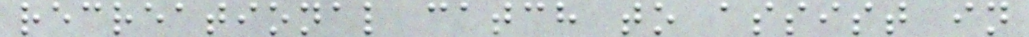recreational catch to assist in
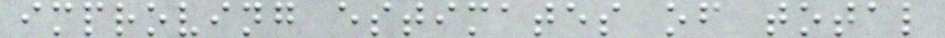improving estimates of total
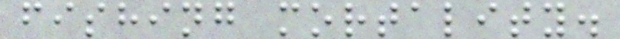fishing mortality.
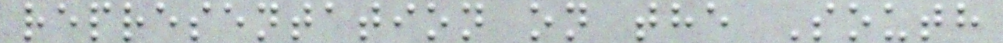representation on the South
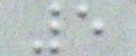5
